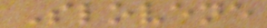Slovene
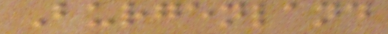Burgenland
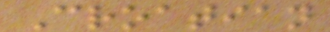Croatian
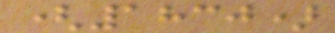(1830)
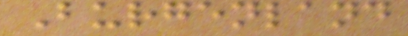Burgenland
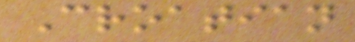Croatian
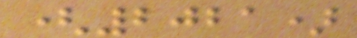(2021)
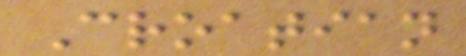Croatian
